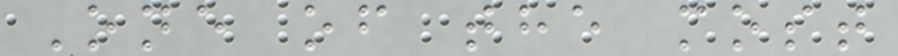One of the most
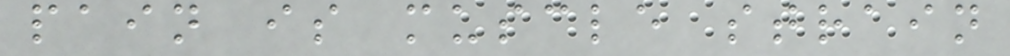pain is muscle strain
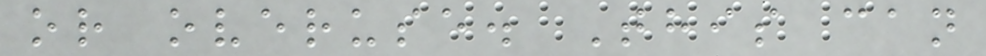or overuse. This can
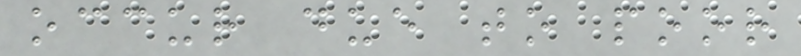occur due to poor
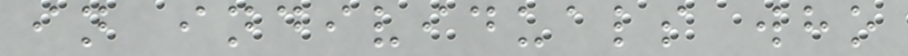in individuals who
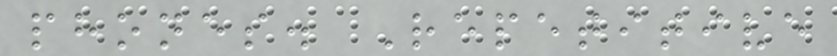phones. Repetitive
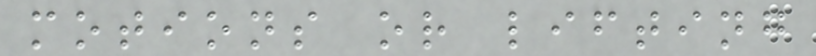motions or lifting
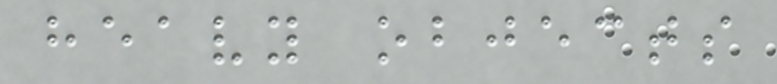heavy objects
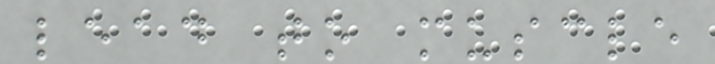lead to muscle
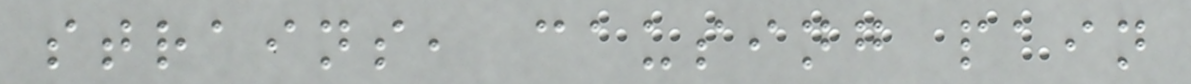strains, causing pain
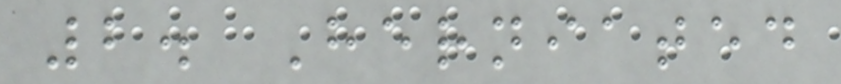2. Herniated
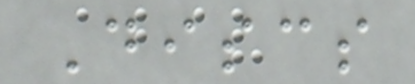Discs
